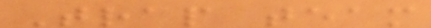Trap team
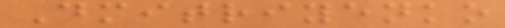Dmitriyenko
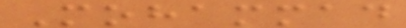Mohammad
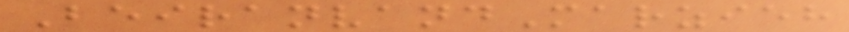BeiranvandMarzieh
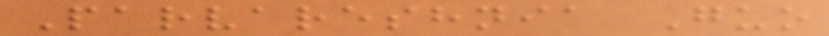Parvareshnia Guo
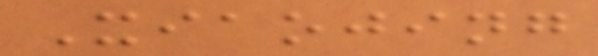Xiaojing
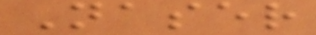Naser
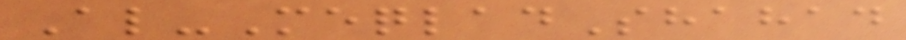Al-MeqladShahad
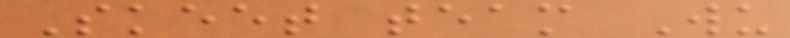Skeet team Wu
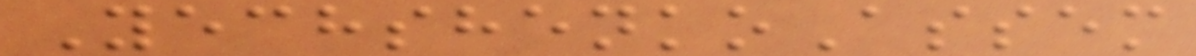YechshenkoAssem
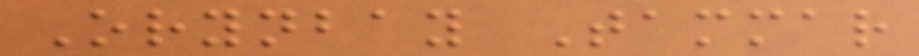Orynbay Tammar
